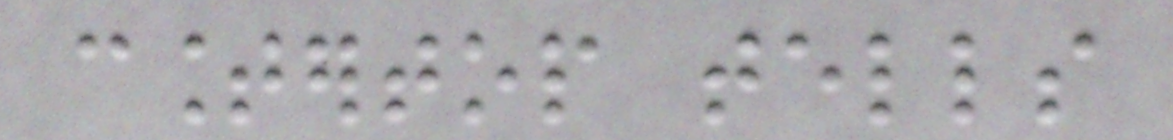countertop tells
